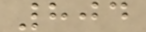804
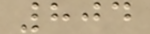804
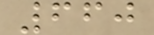660
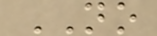NO
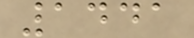1441
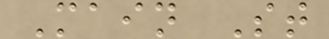Main St
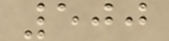500
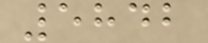5842
